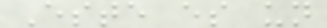Este es un
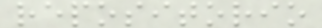repositorio
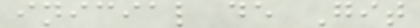inicial de Git
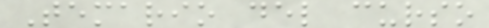Temario del curso
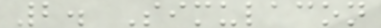2. Simulacon
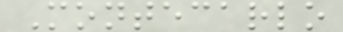Montecarlo
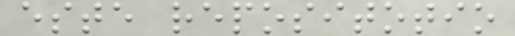este repositotio
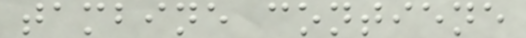tambine contiene
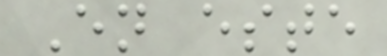En este
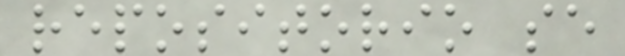repositorio se
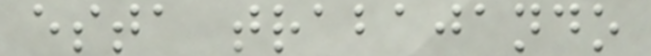esta trabajando
